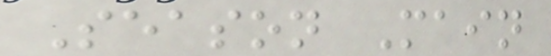Season Main
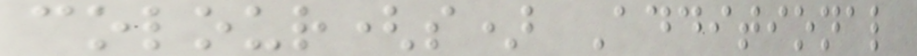colour(s) Additional
